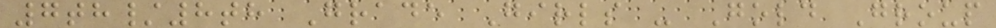7th/8th Grade Girls - Gold Group
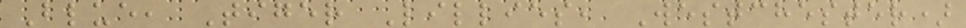Blue, Tiger Lillies, Westchester)
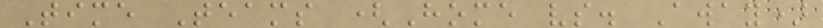Time Teams (Home vs. Away)
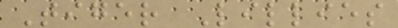Tiger Lillies
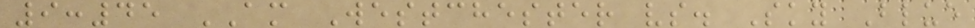9:45 AM Westchester vs. Sky Blue
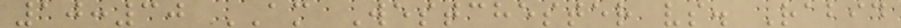10:30 AM Westchester vs. Rabid
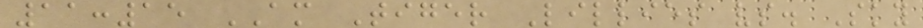11:15 AM Tiger Lillies vs. Sky
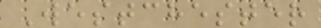Westchester
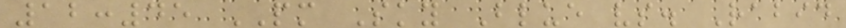12:45 PM Sky Blue vs. Rabid
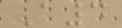A4
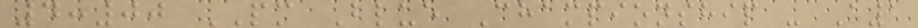4:00 PM Blue Championship - A1
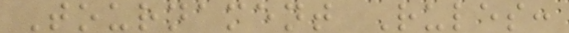Tournament Rules:
